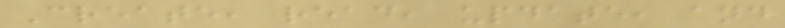Create, read, update, and
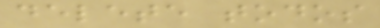delete todos
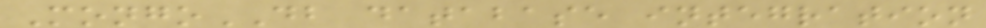MongoDB database integration
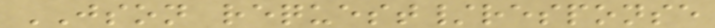JSON request/response
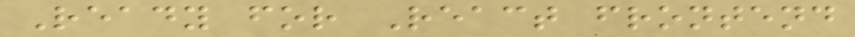Ready for React frontend
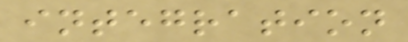integration
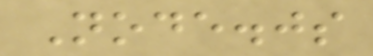Node.js
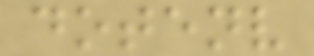dotenv
